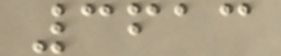3613
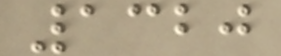1320
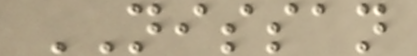NISSAN
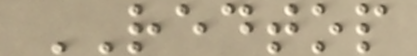REDTOP
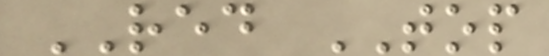RED TOP
